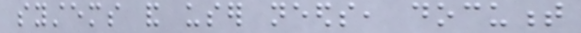systems and user needs, document
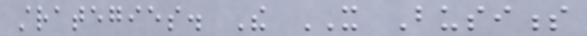strategies. The IT Business
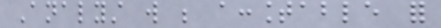Analyst will be accountable for
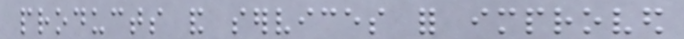products and services for improved
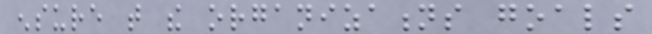ensure that the organizations goals
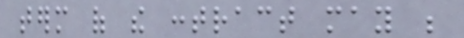term of the contract may be
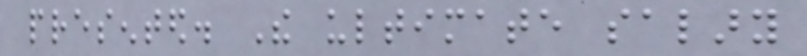presented. The ultimate salary
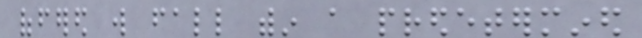offered will fall within a predetermined
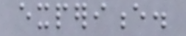experience.
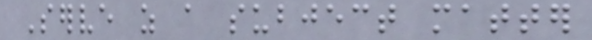Serve as a subject matter
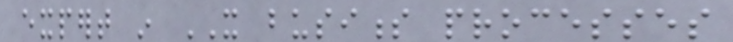expert in IT business processes
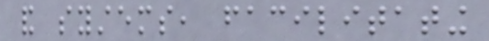and systems, facilitating
